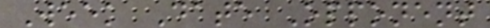Week Date Opponent
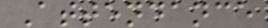Attendance
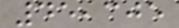45,305
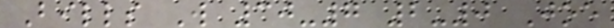Bills W 30-7 2-0 Joe
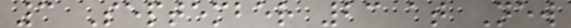3 September 23 at New
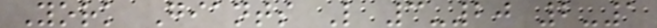York Giants L 3-20 2-1
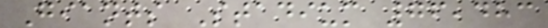Giants Stadium 76,483
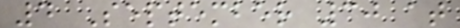4 September 30 at
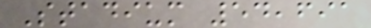Stadium 54,691
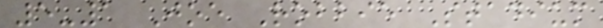5-1 Joe Robbie Stadium
